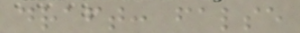draft: false
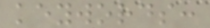keywords:
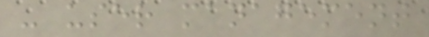- user management
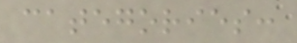categories:
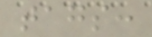tags:
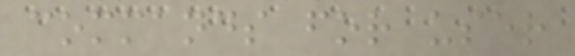commands for user
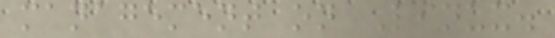management on Linux.
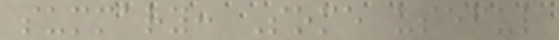summary: Some useful
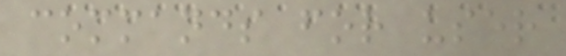commands for user
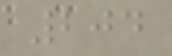204
